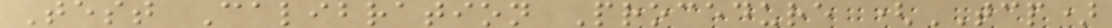Test Calibration Procedure (TCP)
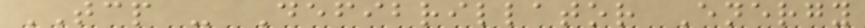TCP - Defibrillator Energy
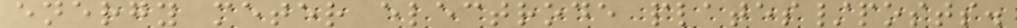energy meter electrode plates/posts.
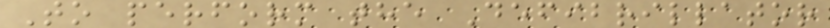To perform the Defibrillator
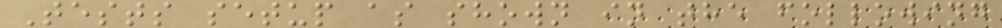Tests setup as shown in the following
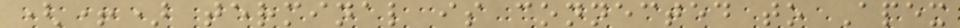(+) terminal is connected to Apex
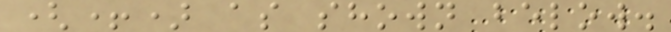(+) as shown below.
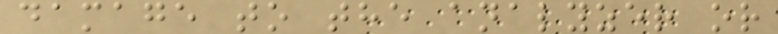damage to the analyzer or
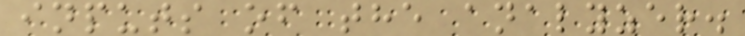inputs of the analyzer.
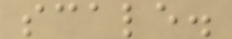scale.
